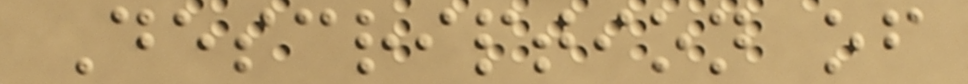Description of
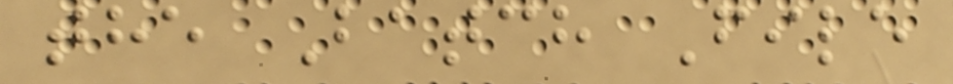the Batch File
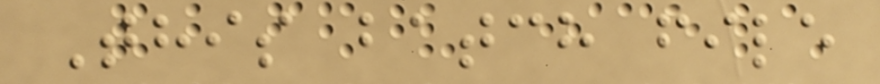This batch file
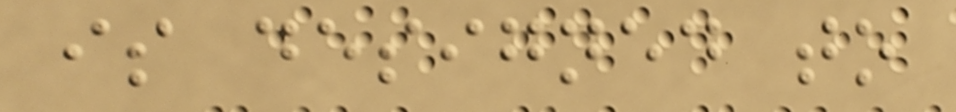is designed to
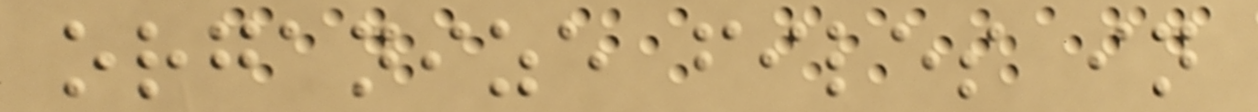organize files in
